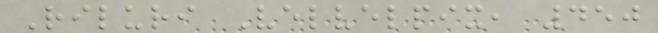Riluri Velvelpix, 450
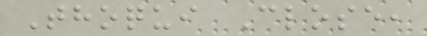Thoqui Close,
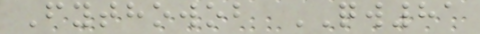Fythowob QW81
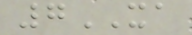7XA
